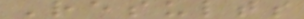Results
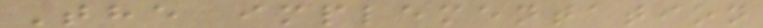The implementation
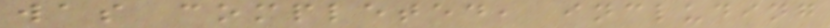was completed, including
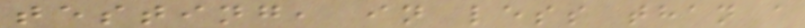testing, in less than a
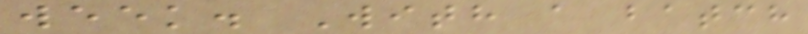week. With a batch
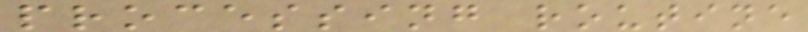processing routine
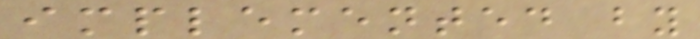implemented by
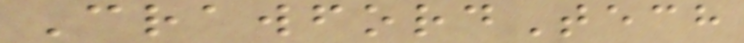CrawfordTech
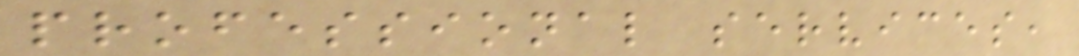professional services,
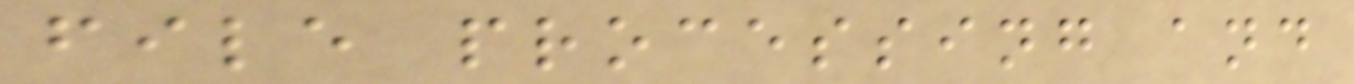file processing and
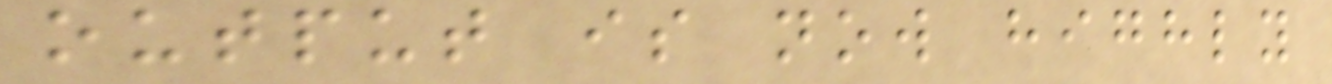output is now highly
